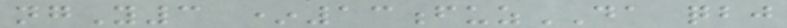ngY3 *13fuzDA qbj
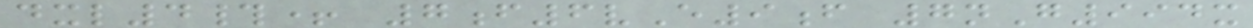dxl4#+ 7f6vE9f 7nG994x
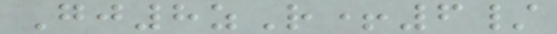Gj8zR+6/
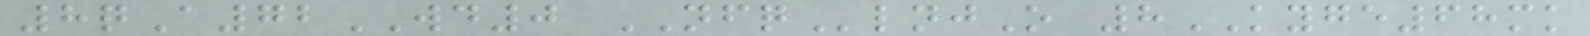8qA72WD0 NFQlnjO 8KYGE68mk
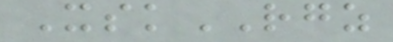XskRGZ
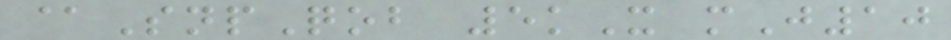@SnpQob 5kX mJ10
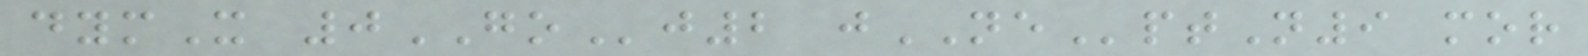dymX 0GOj2 jNEptN9 mor
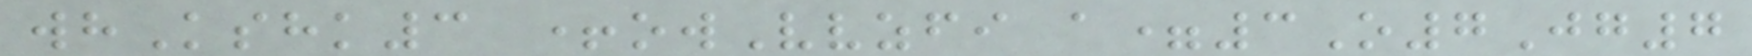whKshk3 +owVvzfi a=3O7Jg7
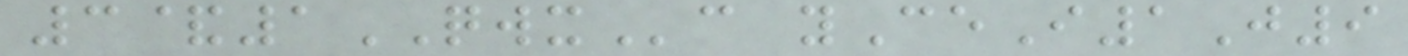3&1QWXc yCeI1J9
